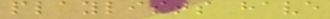playlists have
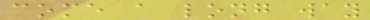come a long way
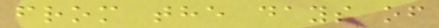from the days of
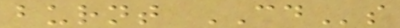burnt CDs
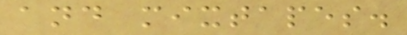and mixtapes.
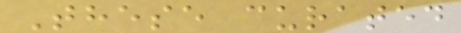These curated
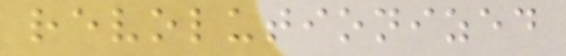revolutionized
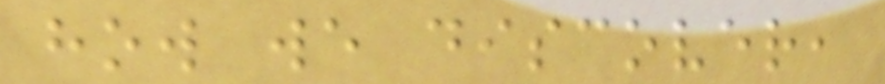how we discover,
